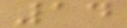14
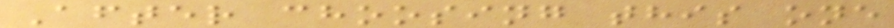After choosing this one
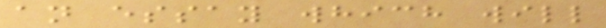an essay which will
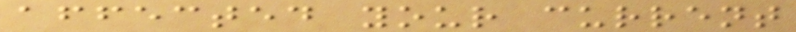affected your current
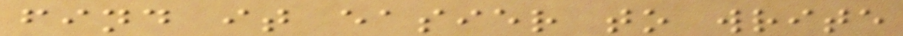find it easier to write
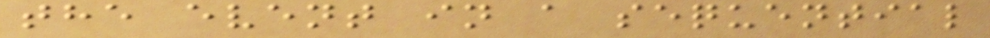the event in a sequential
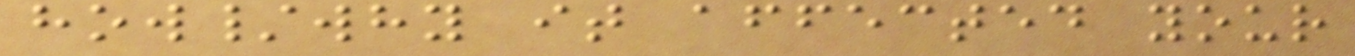how/why it affected your
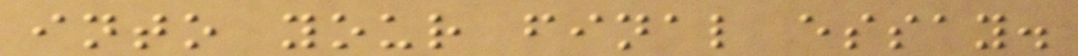into your final essay.
